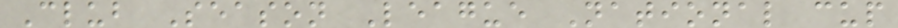Club Season League National cup
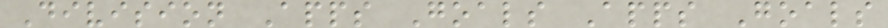Division Apps Goals Apps Goals
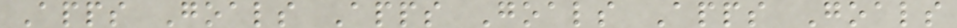Apps Goals Apps Goals Apps Goals
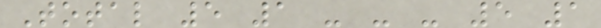Total 5 1 - - - 5 1
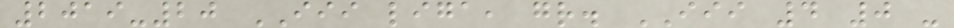2019-20 III liga, gr. III 4 0 -
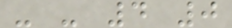- - 4 0
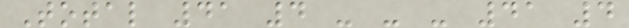Total 41 4 - - - 41 4
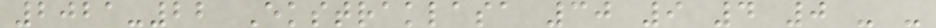2021-22 Ekstraklasa 30 9 4 0 - -
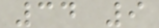34 9
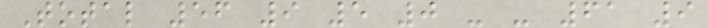Total 56 9 5 0 - - 61 9
